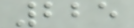225
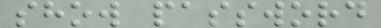show password
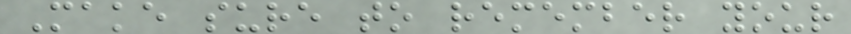Make sure to remember your
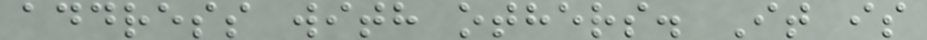address with others. It is
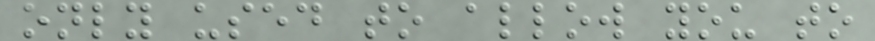only used to allow you to
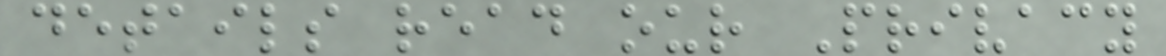details read our Privacy
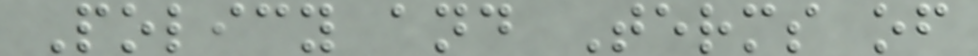Policy and Terms of
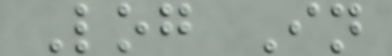Log In
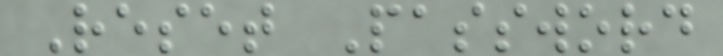Reset Password
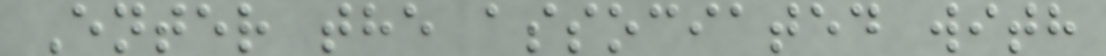Enter the associated with
